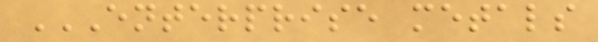ENTERPRISE METALS
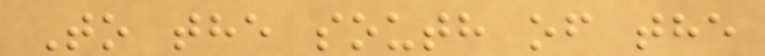To the south of the
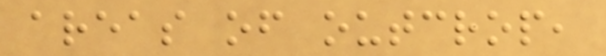areas of outcrop,
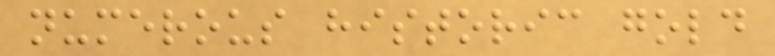numerous historic gold
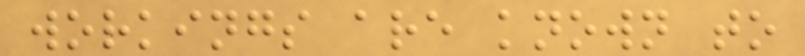workings are known to
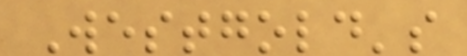Westgold's
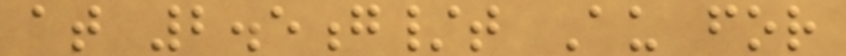at 2.5g/t Au for
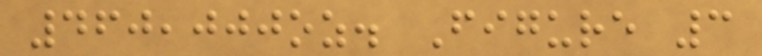460,000oz. Figure 3
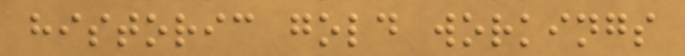historic gold workings
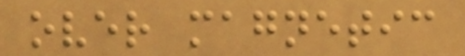over magnetic
